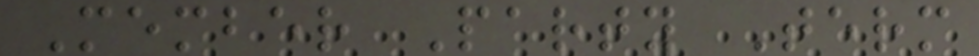Member Party Term
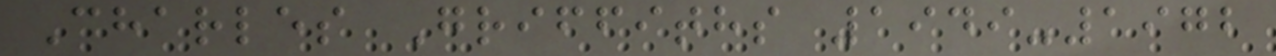Charles Griffiths 1949-1972
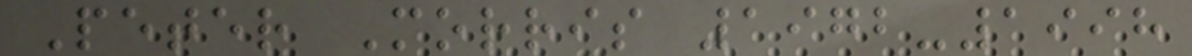Peter Morris 1972-1998
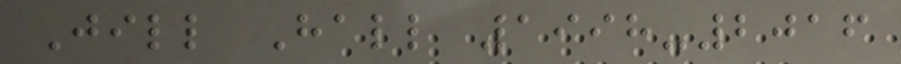Jill Hall 1998-2016
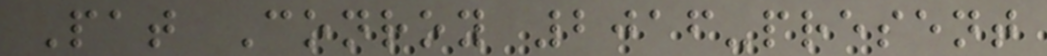Pat Conroy 2016-present
